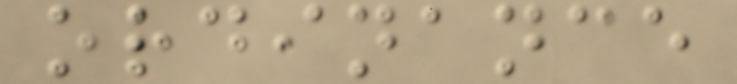ordinance
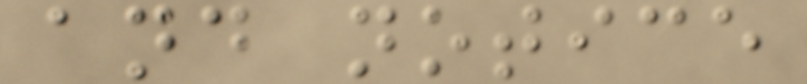and notice
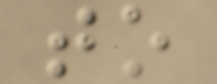to
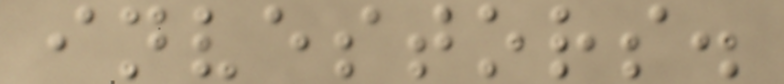investors.
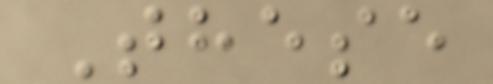These
